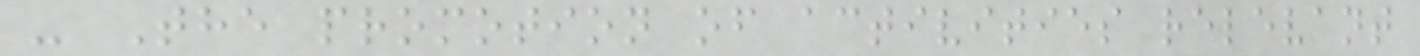- The promotion of activities relevant
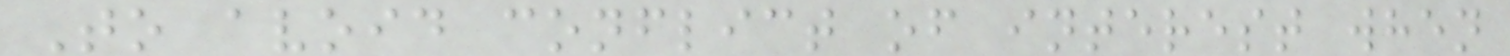To avoid conflict of interest when
